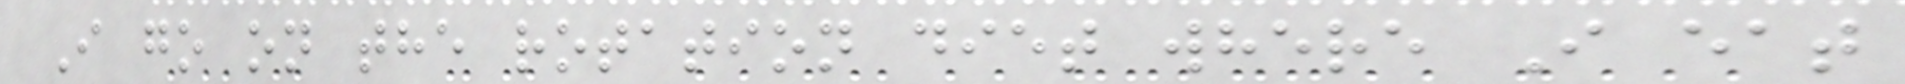I go on the rotation diet where I eat
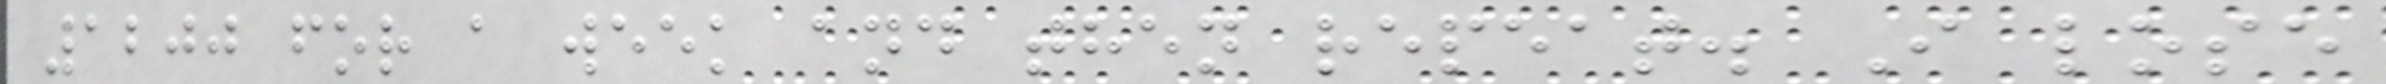1200 for a week and then repeat. I lose
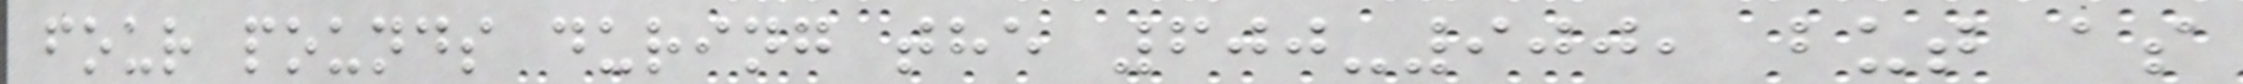four pounds during the 600-900, but as
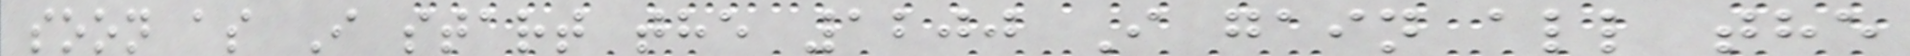soon as I start the 1200 I gain all the
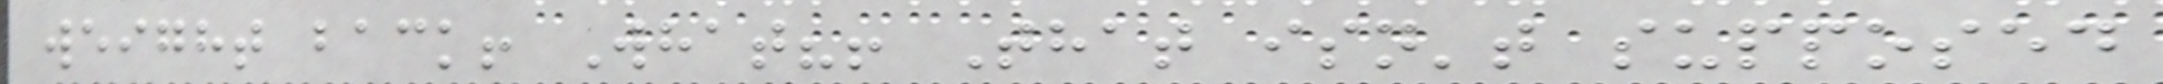weight back! What?! That isn't supposed
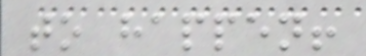to happen!
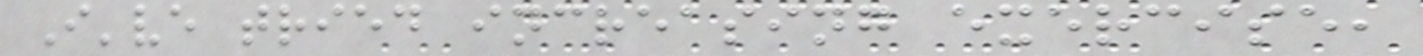I've tried increasing exercise,
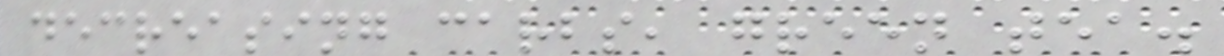decreasing carbs, green tea.
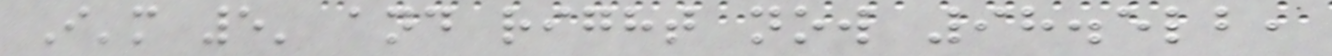I'm 5' and right now 98.5lb,
